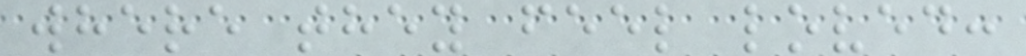where they feel loved:
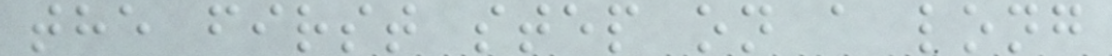the first step on a long
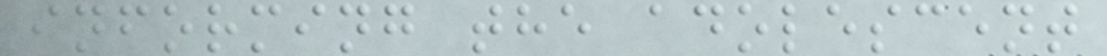informing the adolescent
